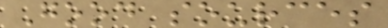Good sources
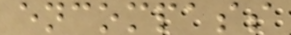encompass
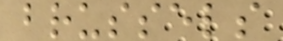brussels
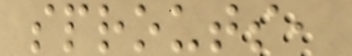sprouts,
